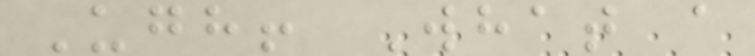Ugh! What a
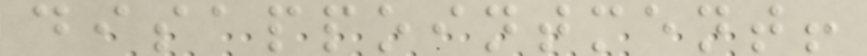disappointment!
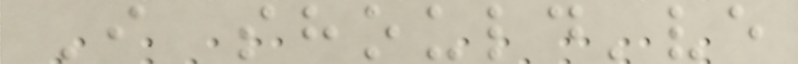I should've
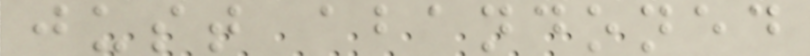just abandoned
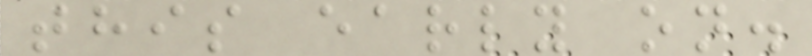this early on.
